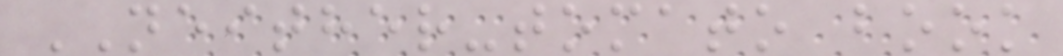NEITHER-tomato book
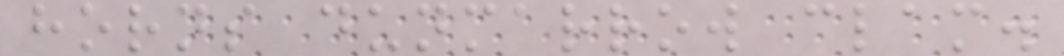horns dunmarrow clam.
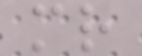mr
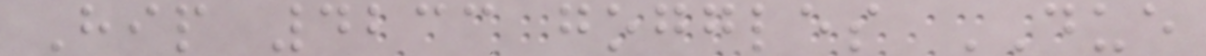Hip 4233 goggles DUE
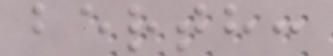berth:
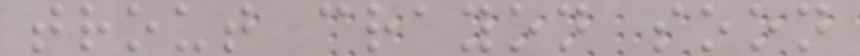trout crayon soon
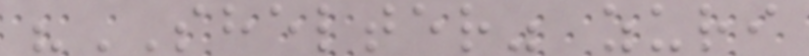"SHELTER" zuri
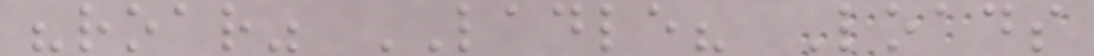"roar" LADLE? Loads
